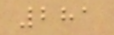281
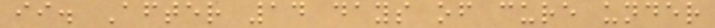ii. After 14 days of cure under
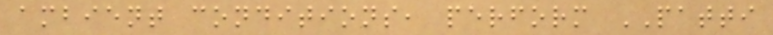ambient conditions, perform PATTI
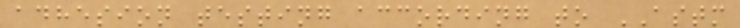adhesion testing according to ASTM
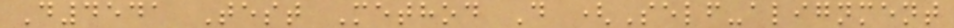D4541 Test Method D (Self-alignment
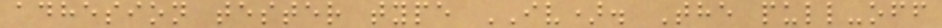adhesion tester type IV). The pull-off
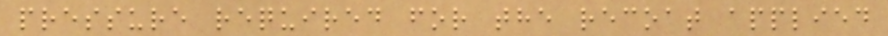pressure required for the recoat applied
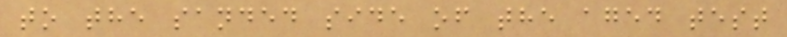to the sanded side of the aged test
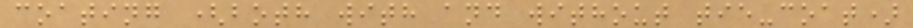coating (both with and without tie-coat)
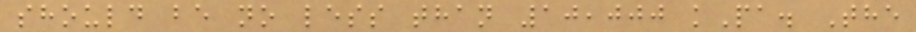should be no less than 10,000 kPa. The
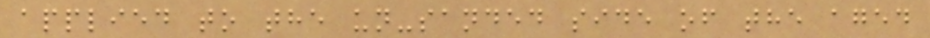applied to the un-sanded side of the aged
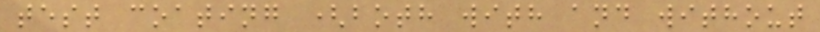test coating (both with and without
